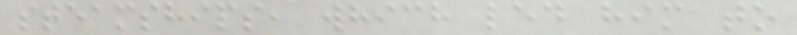steamships, which led him to
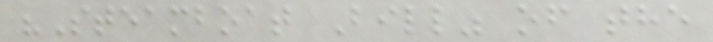"Steamboat Bill" of the
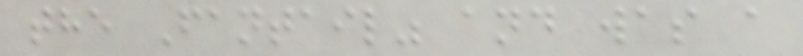the Fantail" and was a
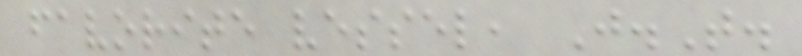favorite vessel, J.T.
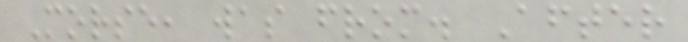Morse, was from. After
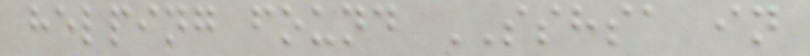helping found SSHSA in
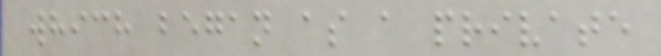which began as a private
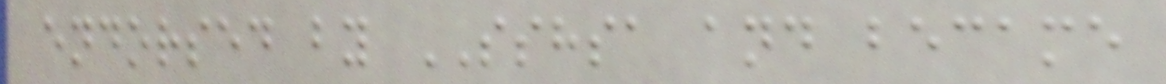endorsed by SSHSA and became
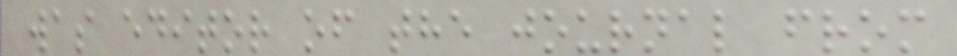was editor of the journal from
